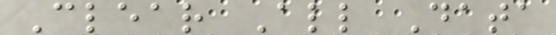Clear All Data
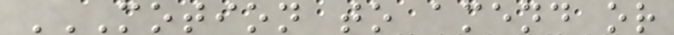MOTION TO AMEND OR
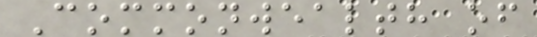Commonwealth of
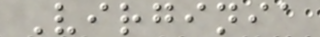Virginia
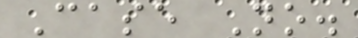Case No.
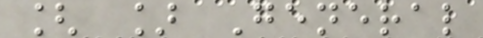[ ] General
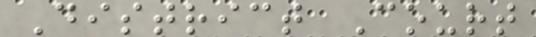District Court
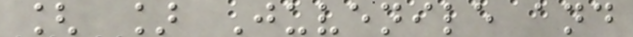[ ] Juvenile and
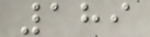189
